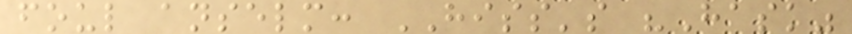foul anselm: HISS's "Hask"
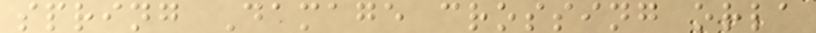spring Damage crossing orla
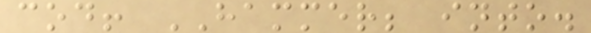cod! HAMMER; into.
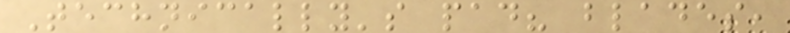Technically's pad? blades,
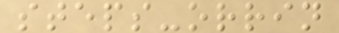steps-orrin
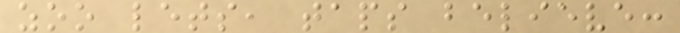zoo lets, taps believe:
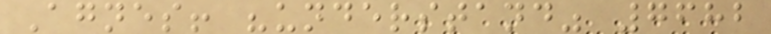Agnes! "understand" 7682
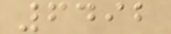6492
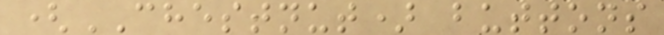(CHESTNUT) buttons
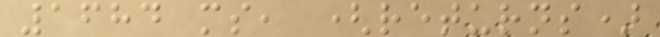1684 ms, (returns)
